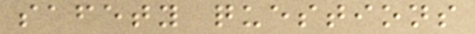safety questions
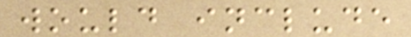would include
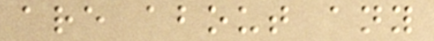are about any
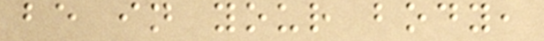be in your body,
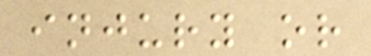injury or
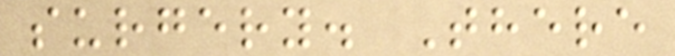surgery. There
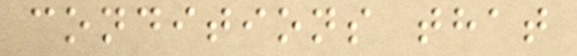conditions that
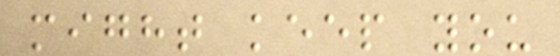might keep you
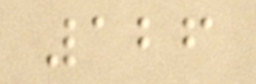126
